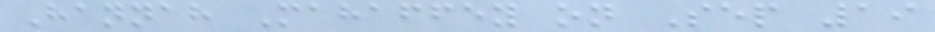Hannah Mahaffey on Sep 19
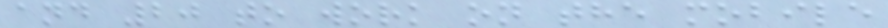and 20 to work on the mobile
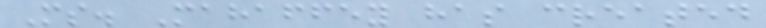Ms. Mahaffey has created
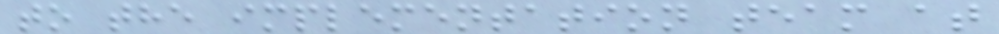to the implementation team at
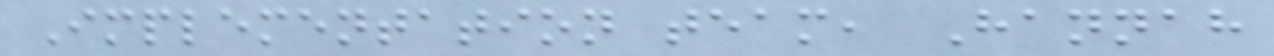Implementation team, Hannah
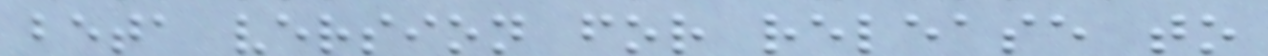beta version for release to
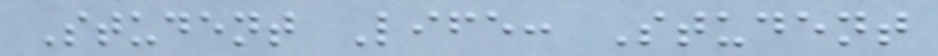Student Life: Student
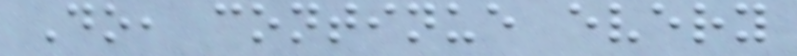Do, continue every
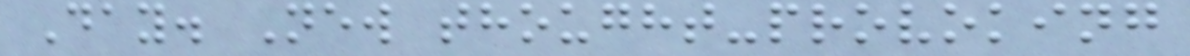Day. New thought-provoking
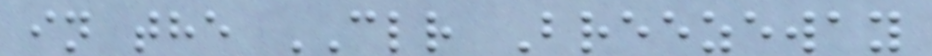in the CLR Breezeway
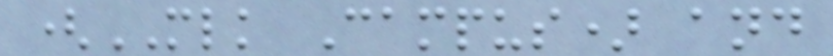(MLK Campus) and
